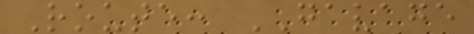Route: GAVAGE
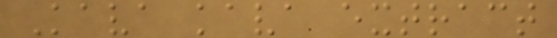Kava kava extract
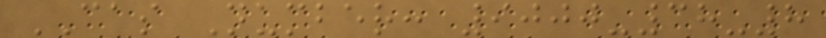CAS Number: 9000-38-8
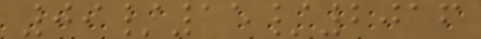09/15/2016
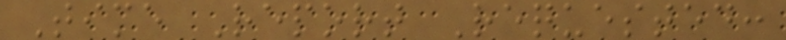Time Report Requested:
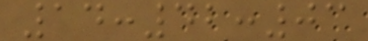14:42:03
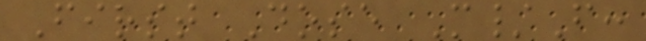First Dose M/F:
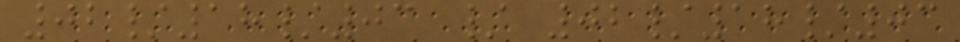02/18/03 / 02/18/03
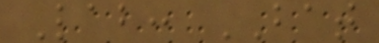Lab: BAT
